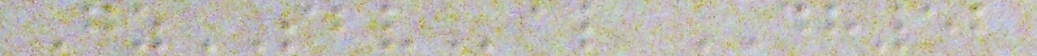GzSBVal DH52
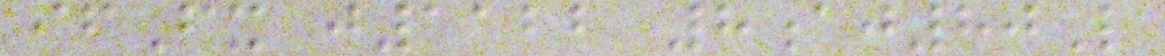ifFx j1122 8aj80L
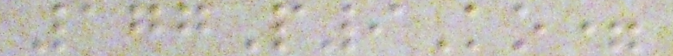177P9Ko=
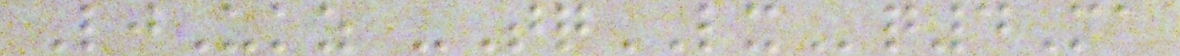LjUkz -TqLXq4Ma
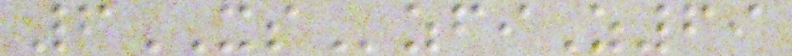6XSzfiZ69
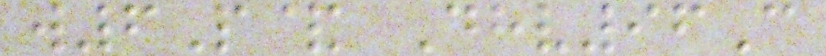w6P& Dhv96C
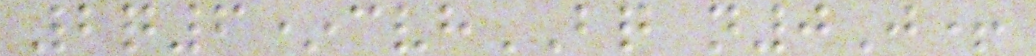2q6*cvhBQ n0J+
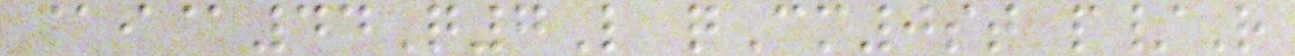@i@44Q7L qCm0st p/R
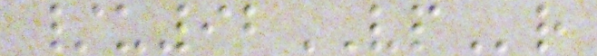/u92VPr
